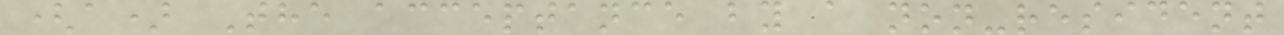(a) The acceptance by a non-resident
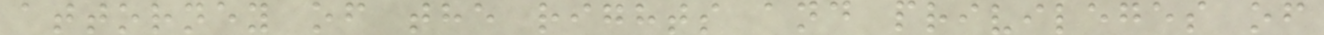attorney of the rights and privileges of
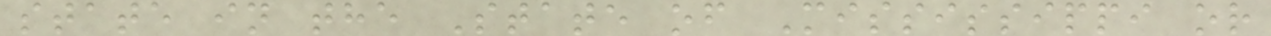state in the State of Mississippi or
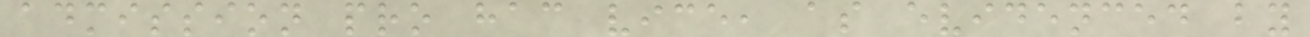admission pro hac vice, as evidenced by
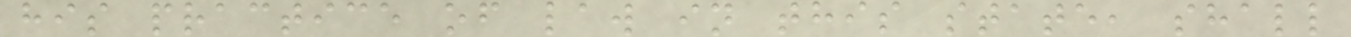his practice of law in this state, shall
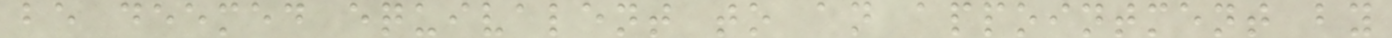be deemed equivalent to an appointment by
